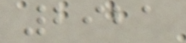2921
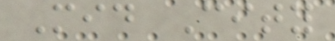Mid City
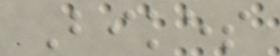Bikes
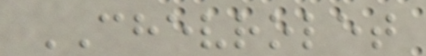CHEVROLET
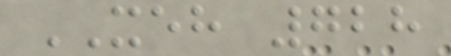XEH 728
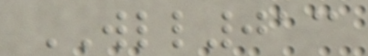WLL013
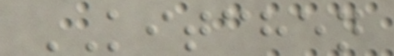KITCHEN
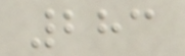283
